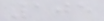105
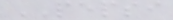PEPSI
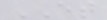ET
